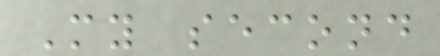My second
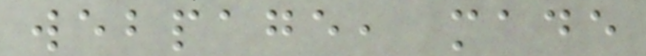webpage, made
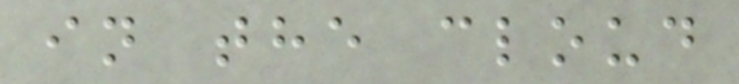in the cloud
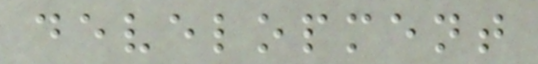development
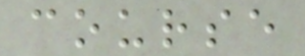course
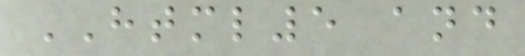HTML5 and
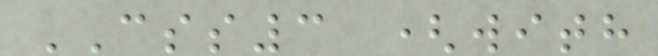CSS3 (with
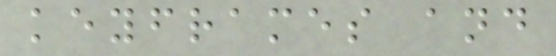keyframes and
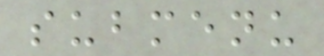submenu
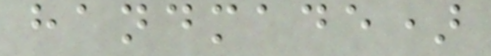handmade)
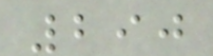290
